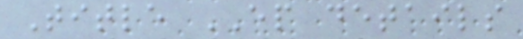Title EP details
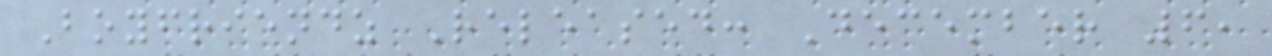Boyfriendz Released: December 6,
